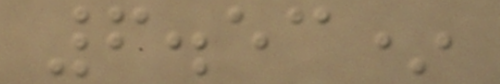6.53*
